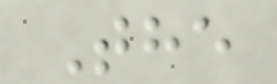The
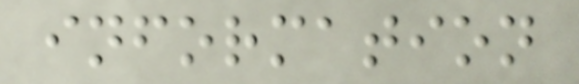information
